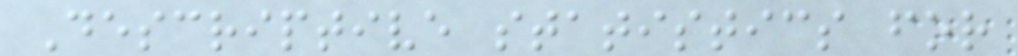Descriptive statistics for
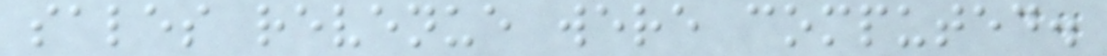sales revenue were computed.
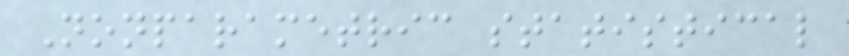Nonparametric statistical
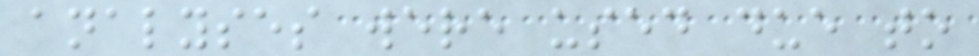analyses were used due to
